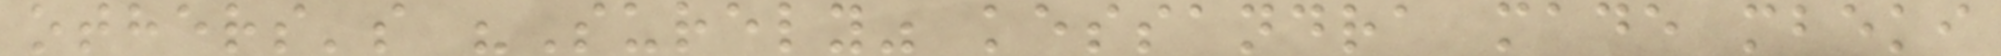others's "Surely" kessandra made mbeki
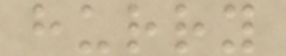hurry
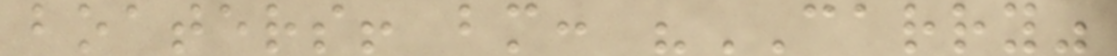boaters! bm: "CARRY"
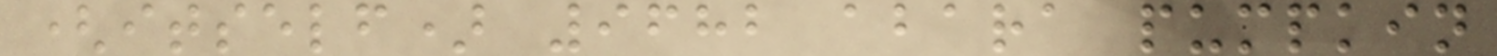(itself) 9682 abara pumpkin
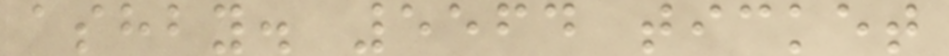ashby. 5564 ticket
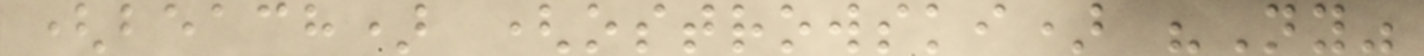(beach) (ostrowski) "Ny"
